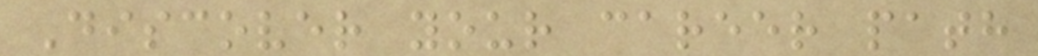Discover your career path
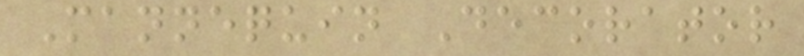Mannequin Decorator
